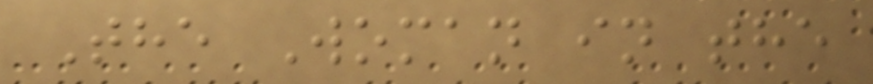The Woman in the
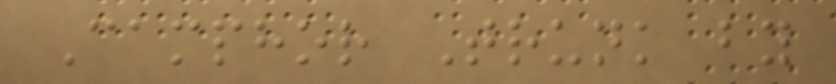Camphor Trunk by
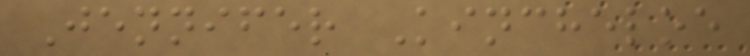Jennifer Kincheloe
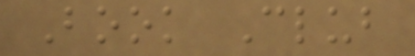Book Club
